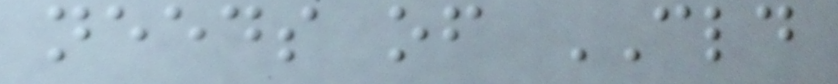needs of CLD
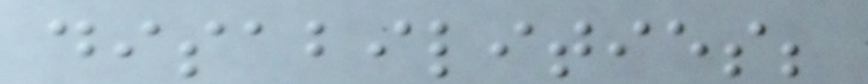disabilities;
